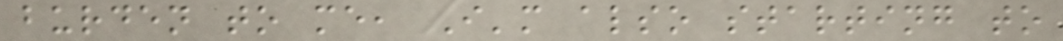burden to me, I'm also starting to
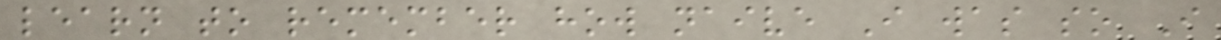learn to remember how naive I was so I
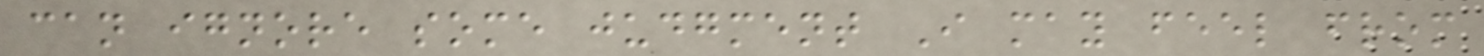can ignore some judgment I may feel from
